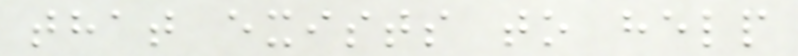that exists to help
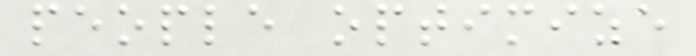people optimize
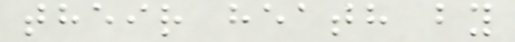their heath by
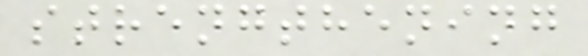strengthening
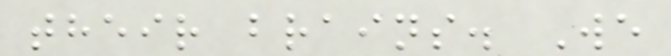their brains. We
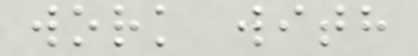work with
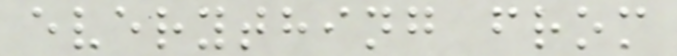everything from
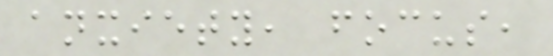anxiety, focus,
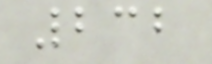232
